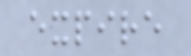expire
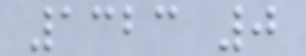1323 0
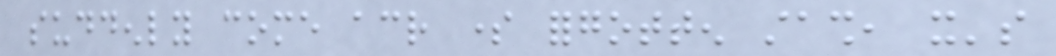suddenly come across some forgotten stash, it's
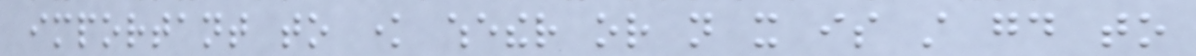important to know whether or not it is still good to
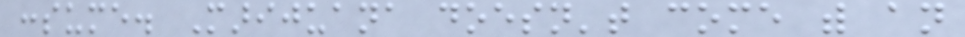consume. Marijuana doesn't come with an
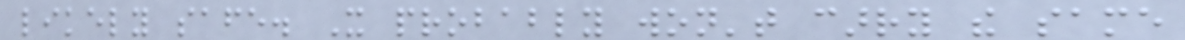likely safe. It probably won't carry the same
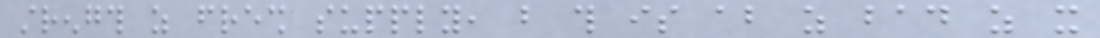strength as fresh supply, but this is about as bad as it
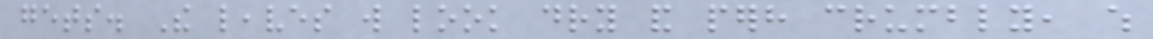gets. The leaves will look dry and perhaps crumbly, which
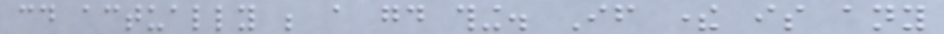could actually be a good thing. If there is any
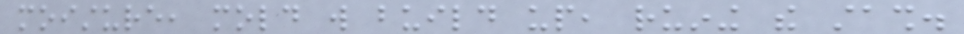moisture, mold will build up, ruining the stash.
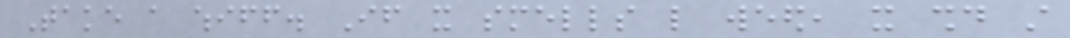Take a whiff. If it smells like weed, it should still
